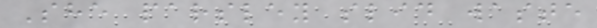She parsley slid waste
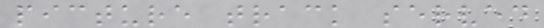picture track served
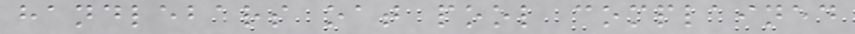handlebars oat pool complained
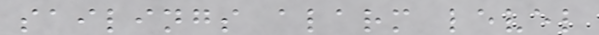sailings alarm level
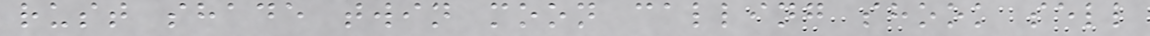rust shade twin moon calling shook sell
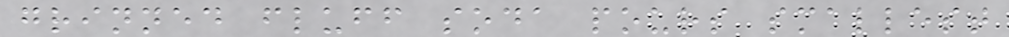grinned fluff soda pours smallest
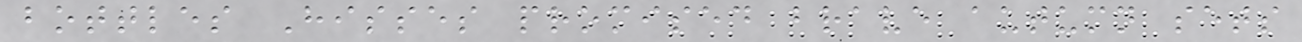bottles Hisses promised brave autumn sets
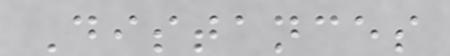Distances
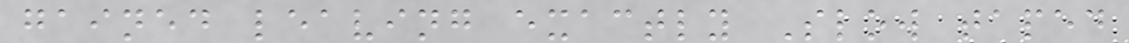gained leaving exactly Slow taped
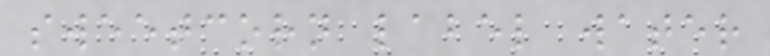sweetcorn label water
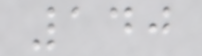140
